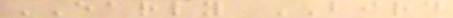EARLY BIRD
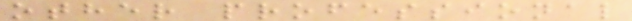other professional
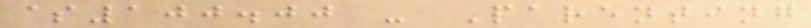$100.00 - Parenting
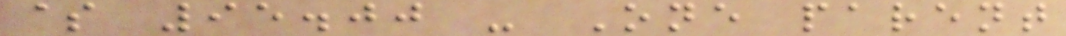$ 95.00 - One parent
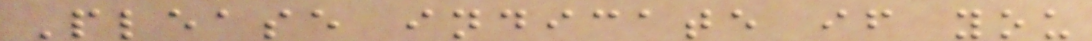Please indicate if you
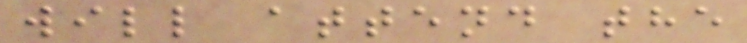will attend the
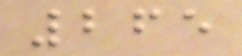265
